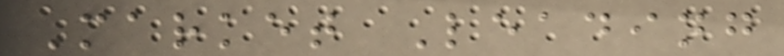Market Leading
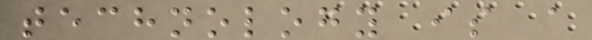technology is a
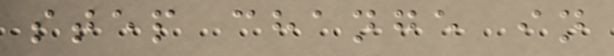step change in
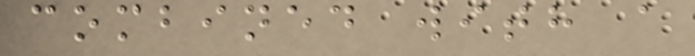combined with a
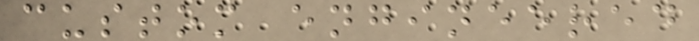custom engineered
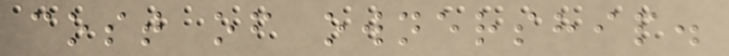cost of ownership.
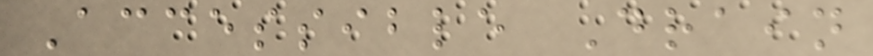Accessible Drain
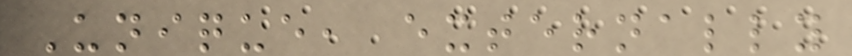Unique, externally
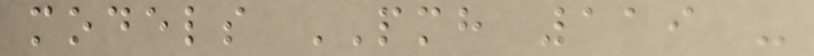models PMH 119 -
